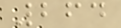264
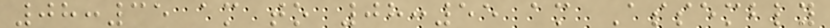08:35 am to 08:55 am Assembly
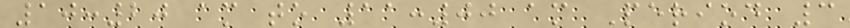10:20 am to 11:00 am Period 3
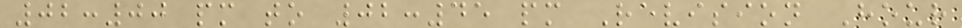02:00 pm to 02:45 pm Revision Hour
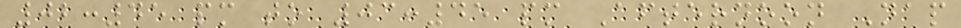02:45 pm to 03:45 pm Afternoon Nap
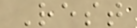Rest
